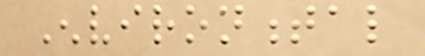Environmental
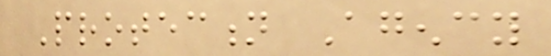Protection Agency
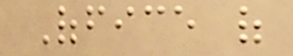Office of
